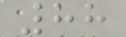88
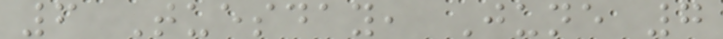6 Tuesday, June 7
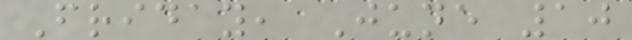Friday, June 10
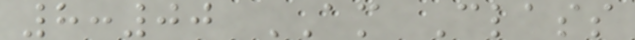8:00 AM Class
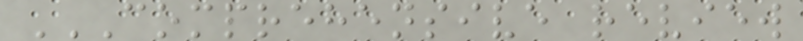COMPREHENSIVE REVIEW
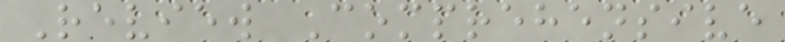Review Comprehensive
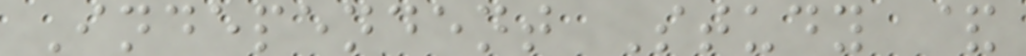Independent Study &
